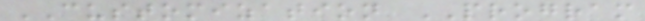CUSTOMIZATION PROGRAM
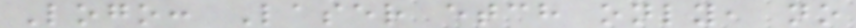Logo: Laser etch only, no
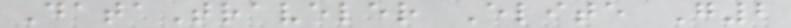DataTraveler Elite G2
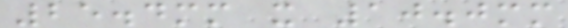25.4mm x 10.0mm
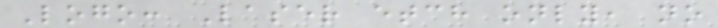Logo: Laser etch only, no
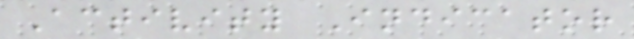Activity Indicator
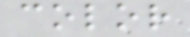color
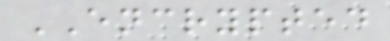ENCRYPTED
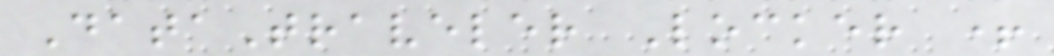DataTraveler Locker +
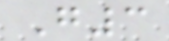G3
